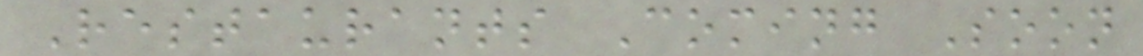Restaurants Coming Soon
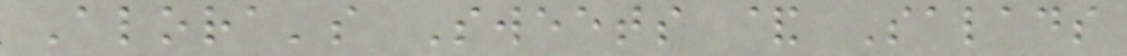Alora's Sweets & Salads
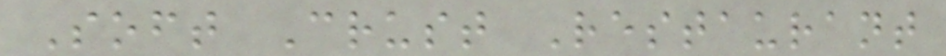Soft Crust Restaurant
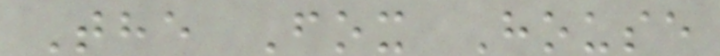The Fox House
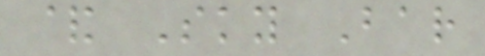& Sky Bar
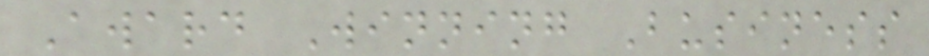Award Winning Business
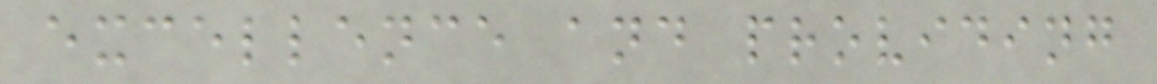excellence and providing
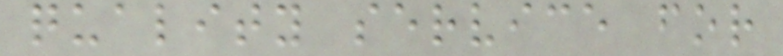quality service for
